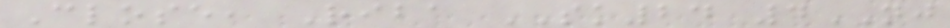Close, Riba SK24 4NJ
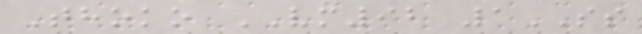Thoko VM92 1SS
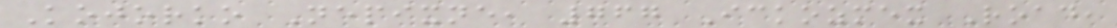Kojorko Nepixne, 767 Ickozmex Road,
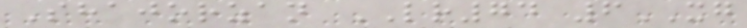Shajorzan LR74 6XG
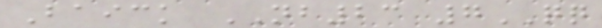Baick NB23 7QQ
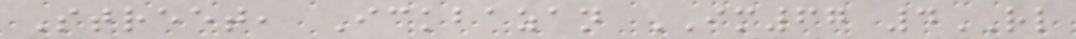Street, Ickbazan IM67 4RL
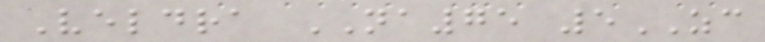Veldra NA75 5ZC
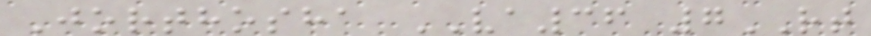Jorthosha VA36 7RT
